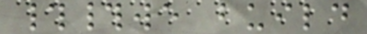##we build
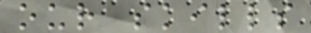our skills
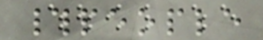#people
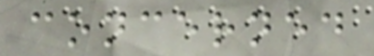concerned
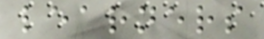learners
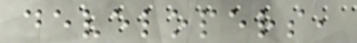developers,
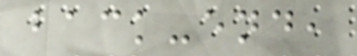back-end,
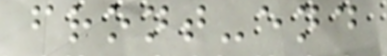front-end
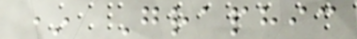* Graphic
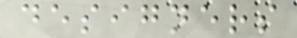designers
